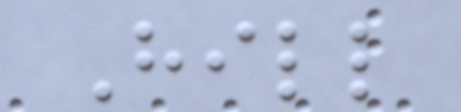Hill
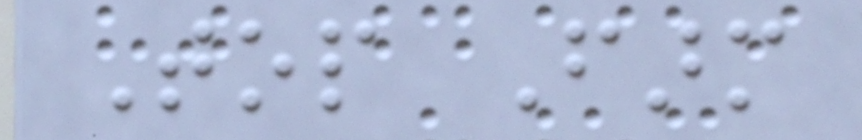Top Farm
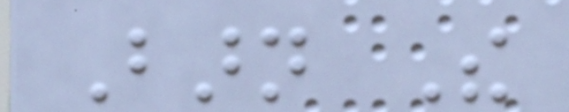Barn The
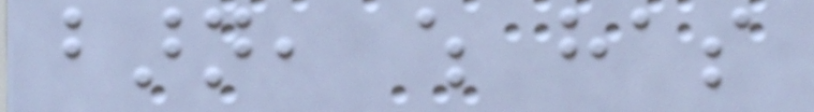barn, which has
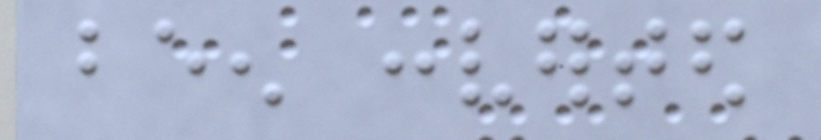been converted
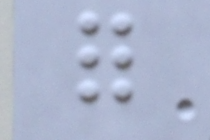for
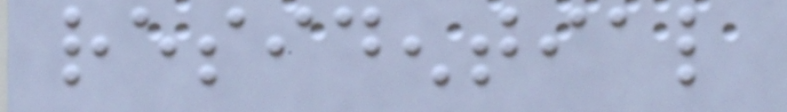residential
